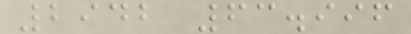2942 63.996
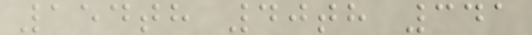154th 40th 341
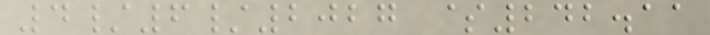4/6/2027 $242.11
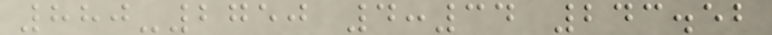880-2750 4:34 243.52
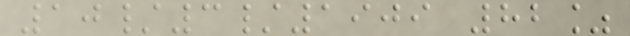10/3/1909 82%
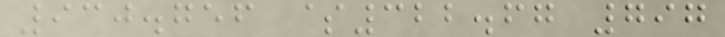930.756 $322.67 797
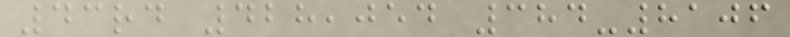43rd 428,054 384-8106
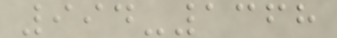994-1368
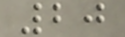20
